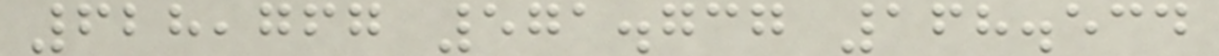628,767 571.737 168.534
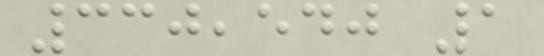330,540 1
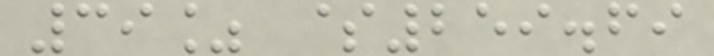39% $259.69
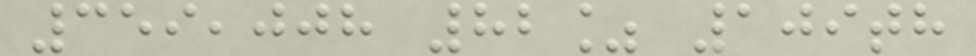359,008 82% 109th
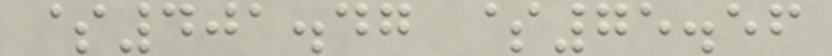$401.47 $75.56
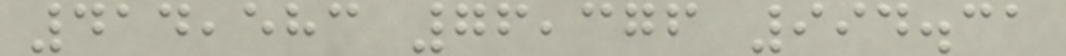414,583 76,376 994.31
